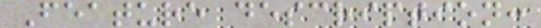Feature description:
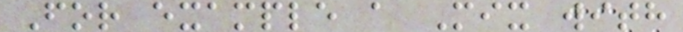For example a Mix with
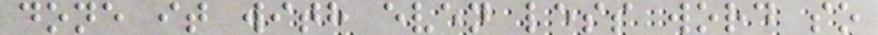done it with even less word so
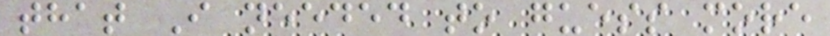that I needed to guess more
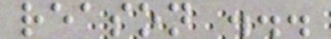reason ...
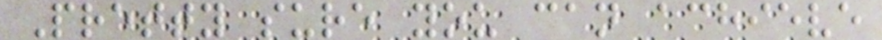Pretty sure you can achieve
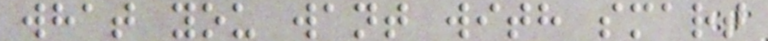what you want with smart
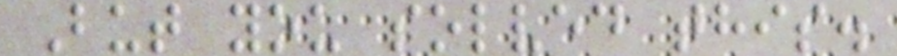But you solved this.
